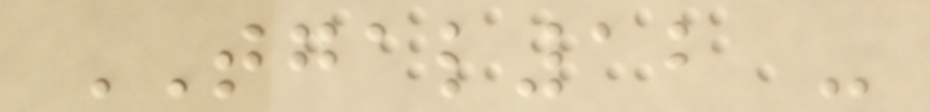TGAL12 -
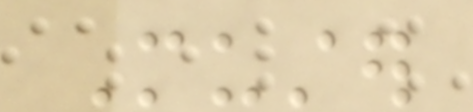Muster
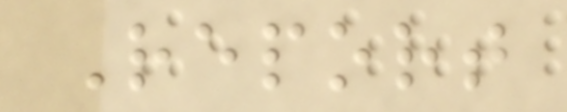Report
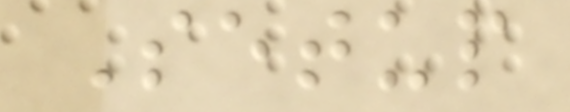Setup
